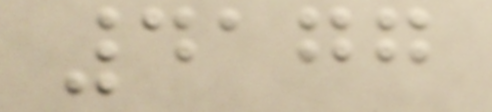4177
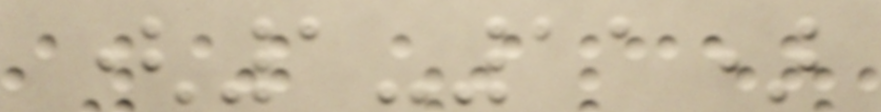(1-11)
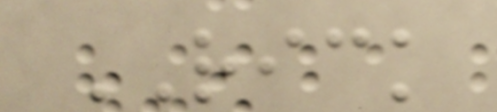RICK
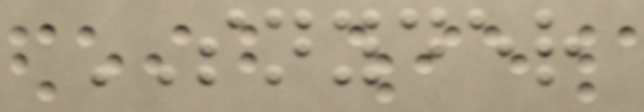SNYDER
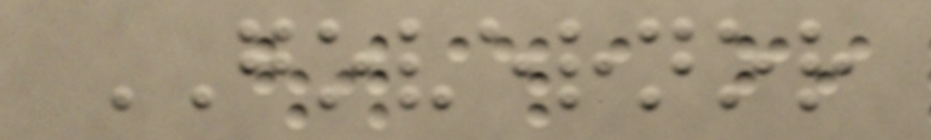GOVERNOR
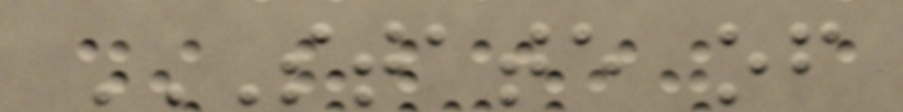STATE OF
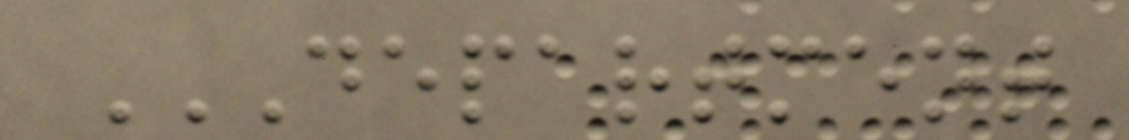DEPARTMENT
